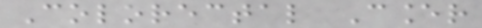Colorectal Cancer
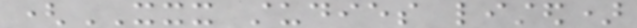(XXX studies listed)
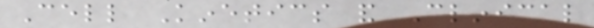Cell Kinetics and Clinical
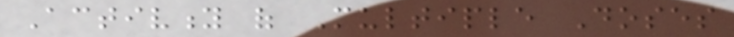Activity of Multiple Doses
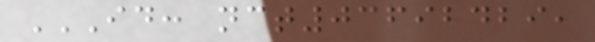ID: NCT03692429,
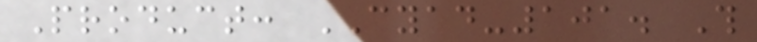Product: CYAD-101. This
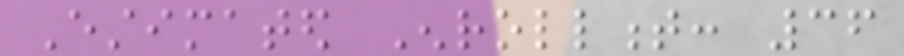Estimated Enrollment: 36
